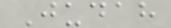Judah
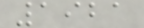1921
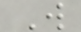W
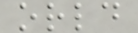orld
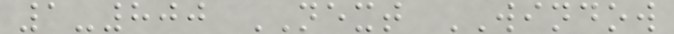1-800 NEXT WINDOW
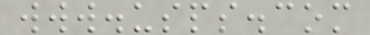www.usps.com
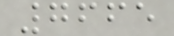7665
